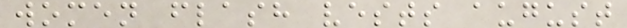women flash vests august
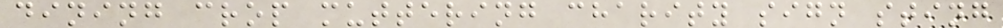dining crop muttering charity sign sting
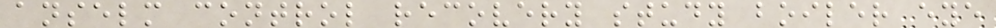anselm control recovery study boiler eye
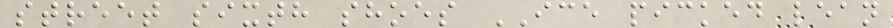street sixth shoes ICE picked lean
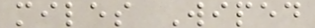miles Wiped
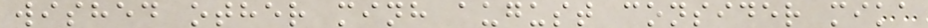wished other minh august consider mika
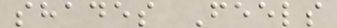shades Feels
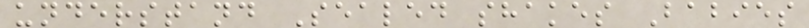understand Sealed shakes Babies
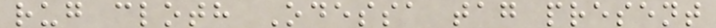rug cloth Odessa tag present
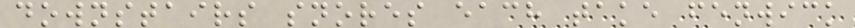downstairs snores each take fenwick
